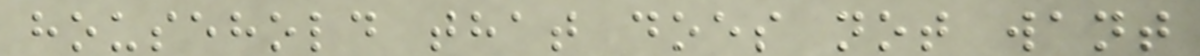household that does not want
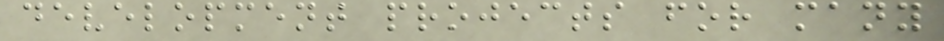development projects for many
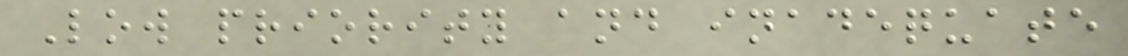Low priority and inadequate
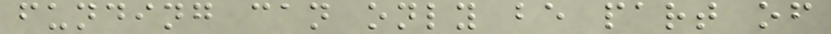funding can only be part of
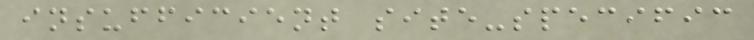insufficient site-specific
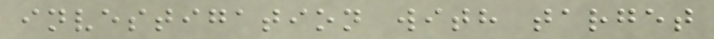investigation with target
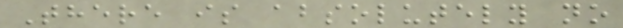There is absolutely no
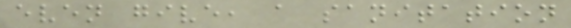even give, a sanitation
